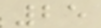25
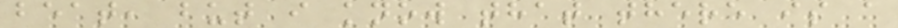beat, but i know that there is a
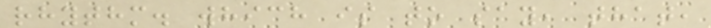rhythm. which is to say, that,
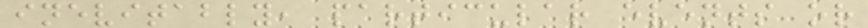inevitably, particular events or
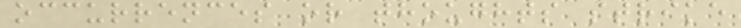occurrences or thoughts strike
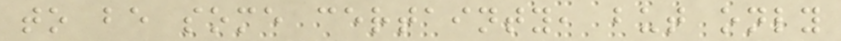to be some certainty, but only
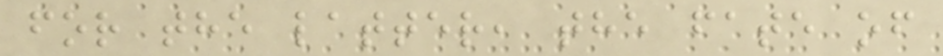for the latter, the fate of
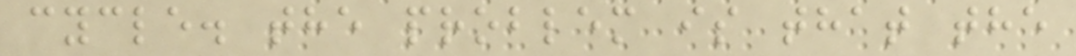cycle. the problem is that the
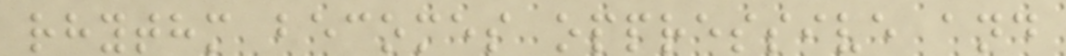rhythm becomes oppressive and
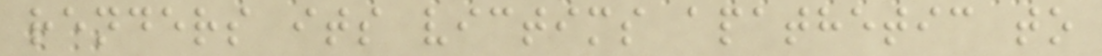renders its victims apathetic to
